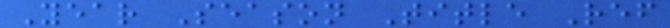Year Season Title Ref
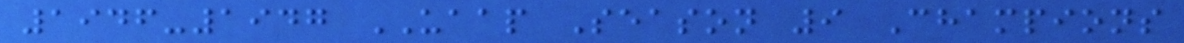1946-1947 UAAP Season 9 Champions
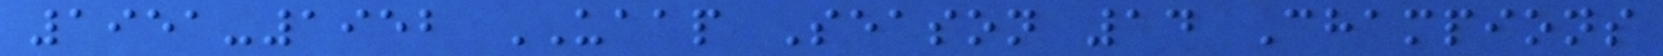1951-1952 UAAP Season 14 Champions
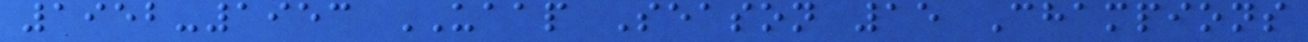1952-1953 UAAP Season 15 Champions
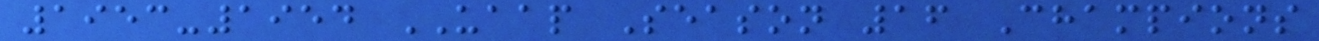1953-1954 UAAP Season 16 Champions
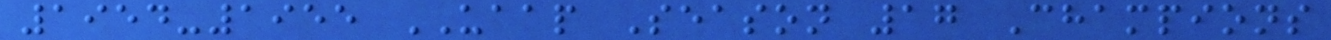1954-1955 UAAP Season 17 Champions
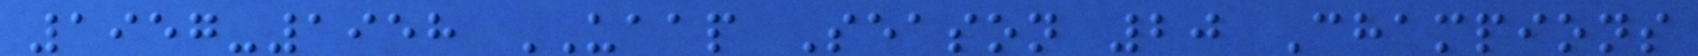1957-1958 UAAP Season 20 Champions
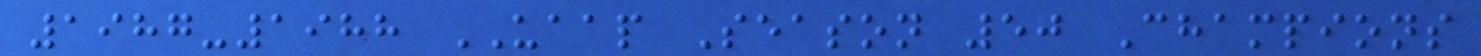1987-1988 UAAP Season 50 Champions
